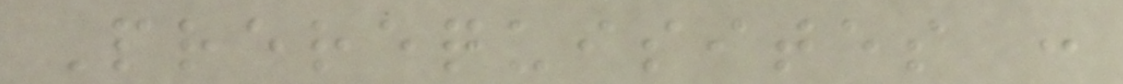Prerequisites :
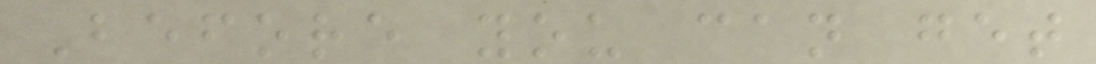Before you can get
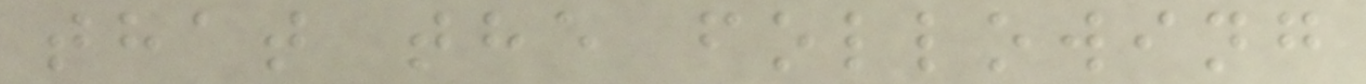that the following
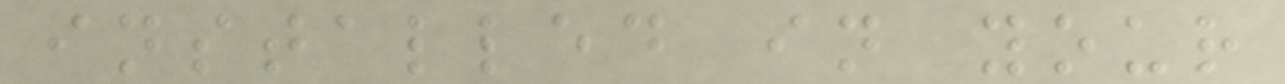installed in your
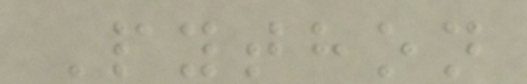Python
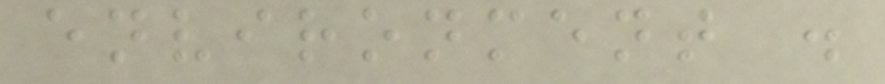environment .
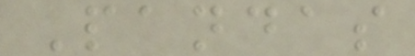Pandas
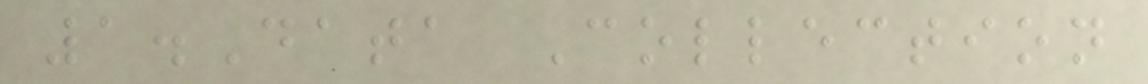1.Data Collection
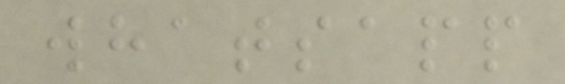whatsapp
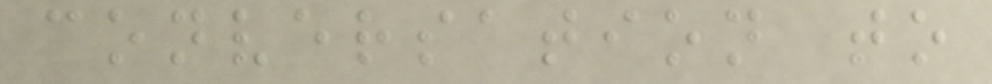conversation to
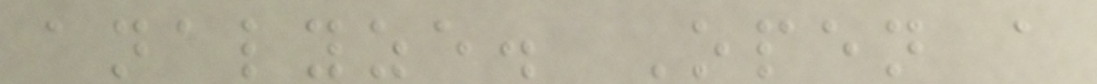analyze. Open a
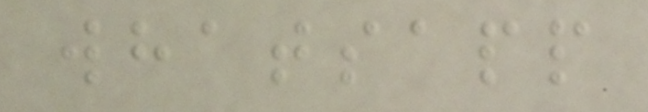whatsapp
